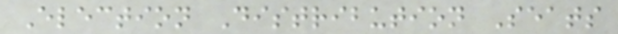Election Distribution Seats
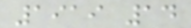1919 14
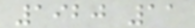1920 11
